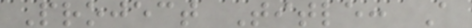Project Title: A
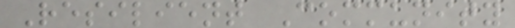Resilient Community
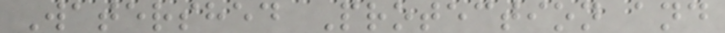Watershed Protection and
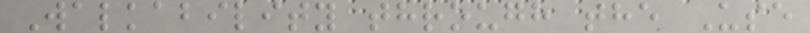Walkability through the Use
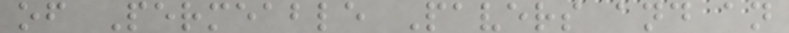of Permeable Pavers and an
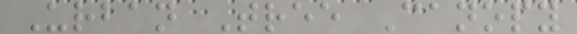Urban Tree Canopy
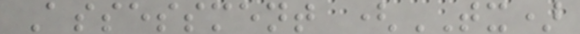Assessment (TX)
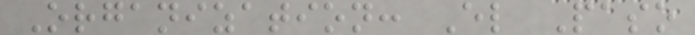Organization: El Paso
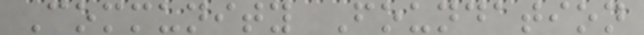Community Foundation
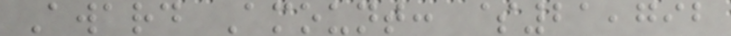Award Amount: $21,792
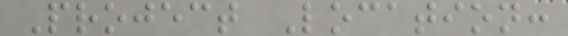Project Location:
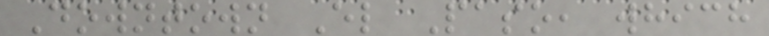Downtown El Paso, which
